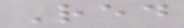Red
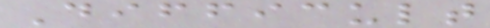Difficult
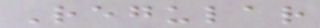Regular
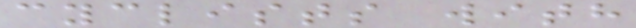cyclists with
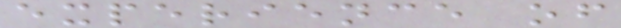experience of
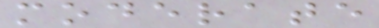moderate
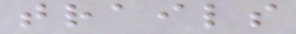trails
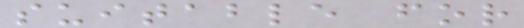suitable for
